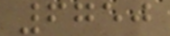6750
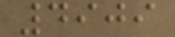4909
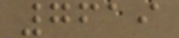7619
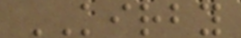KIRBY
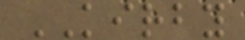KIRBY
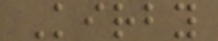Kirby
